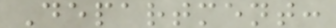Department:
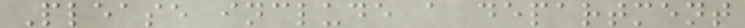Please include a department
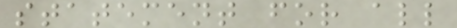statement for all
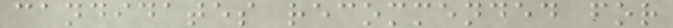candidates recommended for
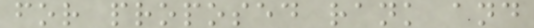for proposed rank and
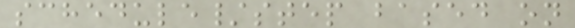schedule/step based on
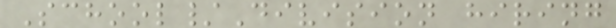School/Division hiring
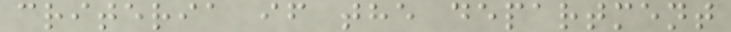criteria if the department
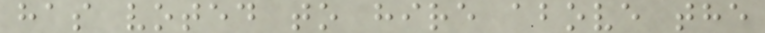has voted to hire above the
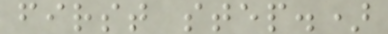first step.)
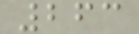263
